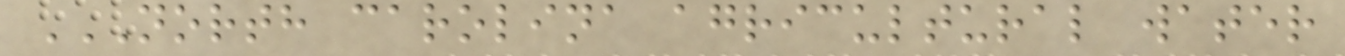NORTH CAROLINA AGRICULTURAL WATER
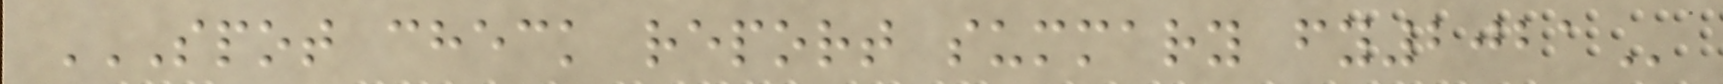SPOT CHECK REPORT SUMMARY FY2021
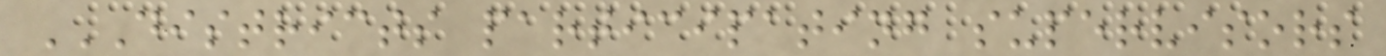DISTRICTS PARTICIPATING SUPERVISORS
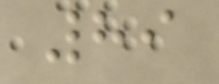89
